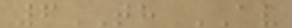6TH AV
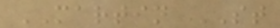MARTIN ST
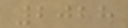2028
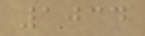1034
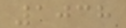1038
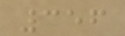356
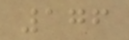176
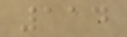114
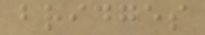bridges
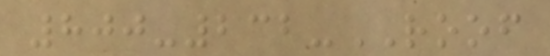800-232-ROOF
